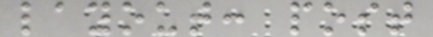layout: post
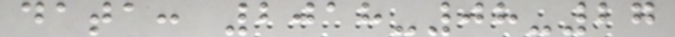data: 2018-08-27
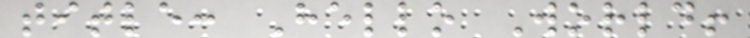title: Hello World!
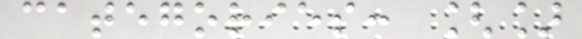categories: []
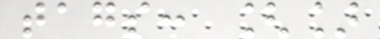tags: []
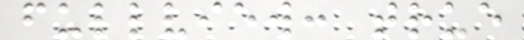fullview: true
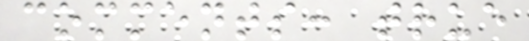comments: true
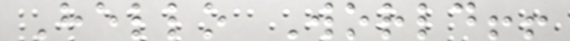Hello World!!
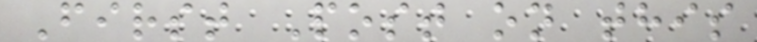First Post on this
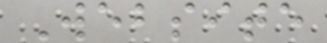Website
